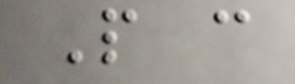People can
